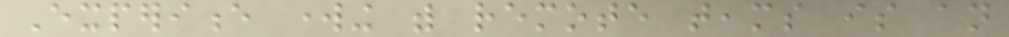Experience working with remote teams is an
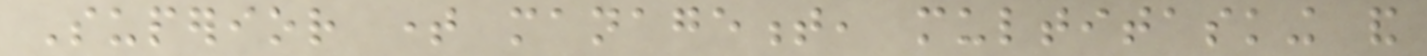Superior time management, multitasking and
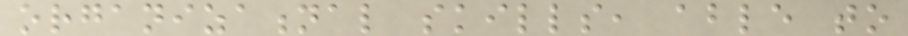organizational skills, able to
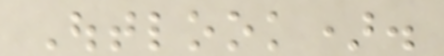Outlook).
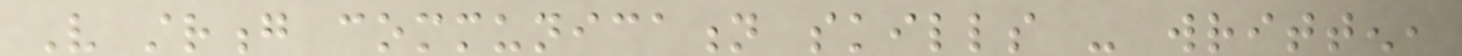Very strong communication skills - written,
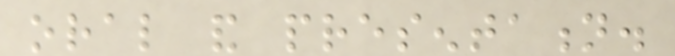oral and presentation.
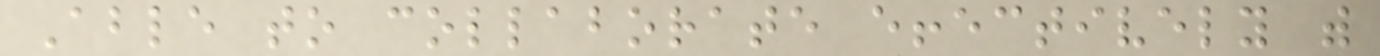Able to collaborate effectively with
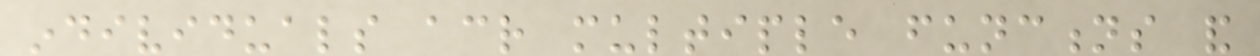individuals across multiple functions and
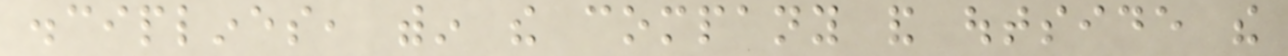disciplines, within the company and outside the
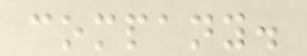company.
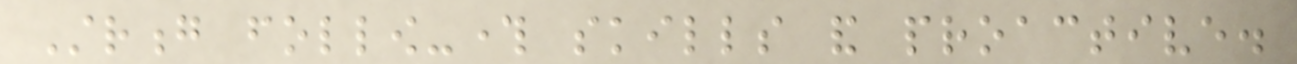Strong follow-through skills and proactive.
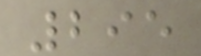295
